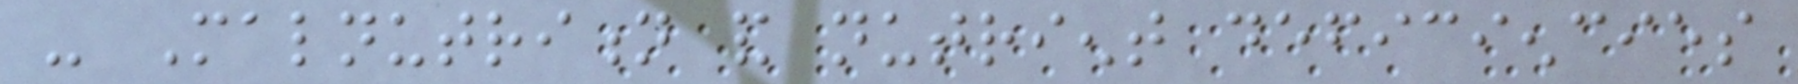- Malnutrition and nutrient deficiencies
